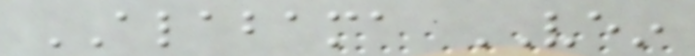ALABAMA VEIN
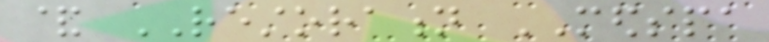& RESTORATION MEDSPA
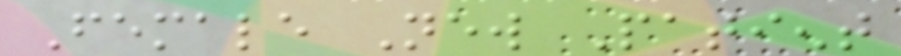Female New Patient
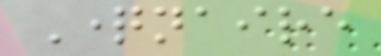Questionnaire
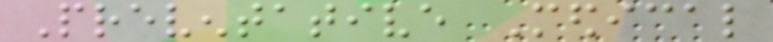Preventative Medical
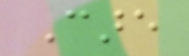Care
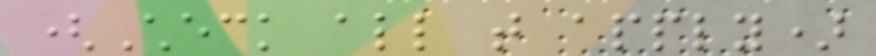(Check all that apply)
